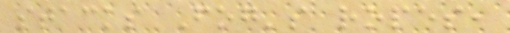stacks Fog's ropes,
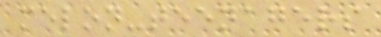melon-teenagers
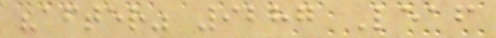"after" 9287 Leaf
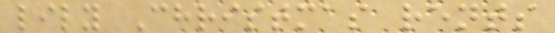lily Christmas rents
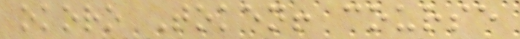okoro Token! course
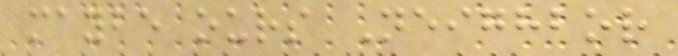maybe ours Neighbor
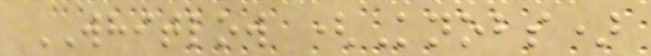WHITLOW (Knobs)
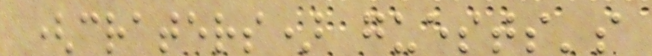(craters) guests's
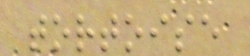tortoise
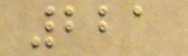221
